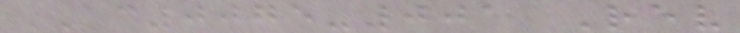AC0075-001 Rev
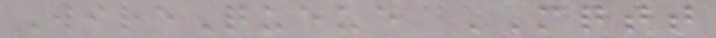WireQueue MQTT
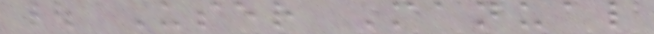| User Manual
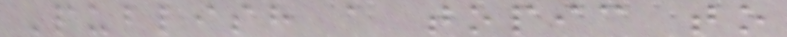Publish a topic to
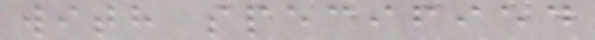with specified
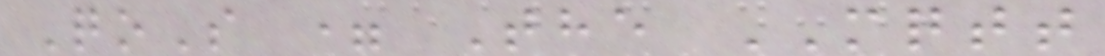QoS = The MQTT
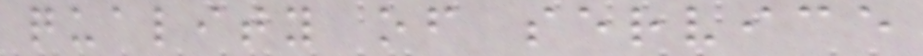quality of service
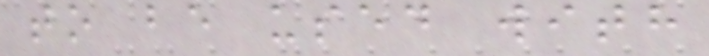to be used with
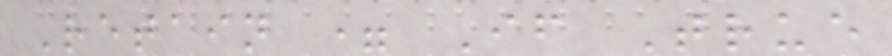Retain = If True
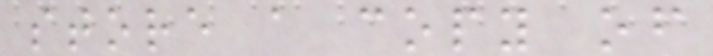store a copy of
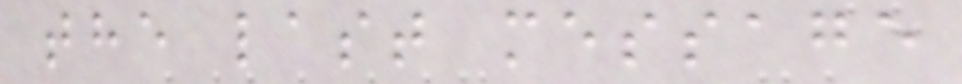the last message
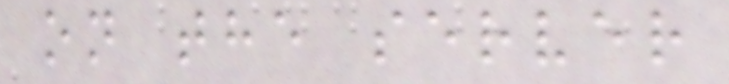on the server
